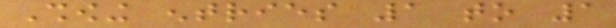Showing entries 1 to 1
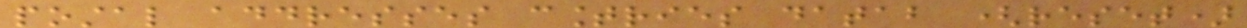postal addresses countries datab (reset)
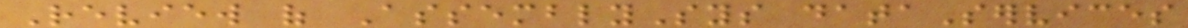Review of AssemblySys dataServices
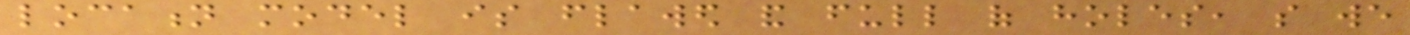location model is flawed and full of holes, so we
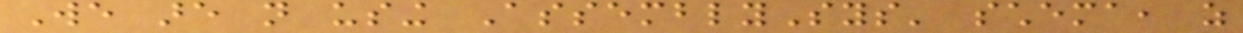We are not using AssemblySys' schema, as
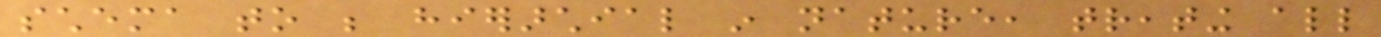schema to be hierarchial in nature, treating all
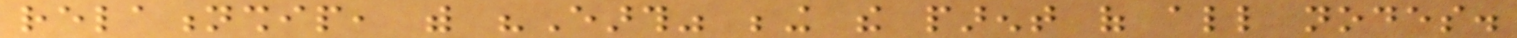relationship, with "Earth" being the parent of all nodes.
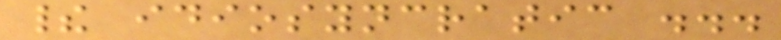their idiosyncratic ...
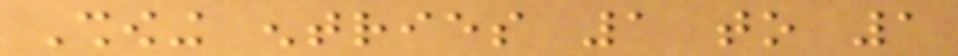Showing entries 1 to 1
